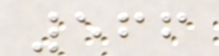566
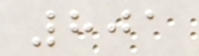801
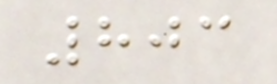803
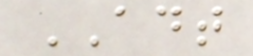ADT
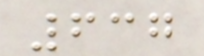637
